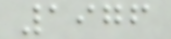1976
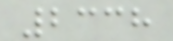2338
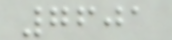7601
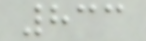833
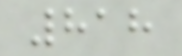818
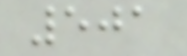501
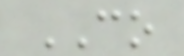CO
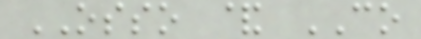OSSO & CO
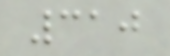310
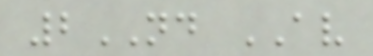2ND AV
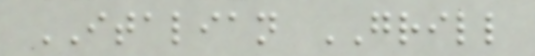ITALIAN GRILL
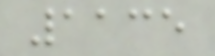1135
